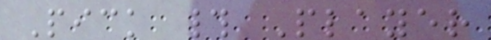Pick # Player
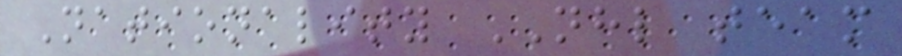Nationality NHL team
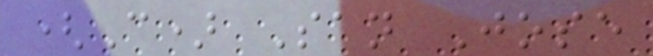(C) San Jose
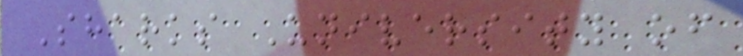Sharks University of
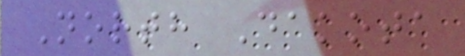North Dakota
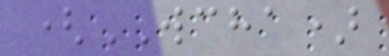(WCHA)
